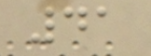41
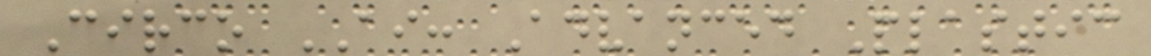Circo AI: Advanced Plastic
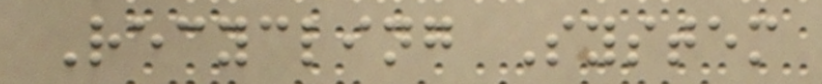Recycling System
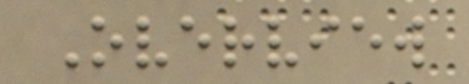Overview
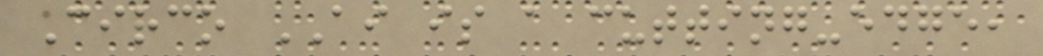Circo AI is a cutting-edge,
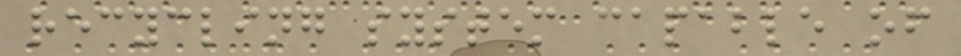recycling system capable of
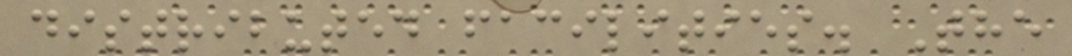distributed facilities. The
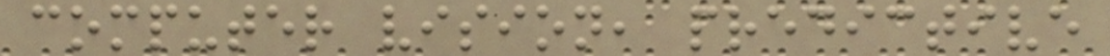computer vision, predictive
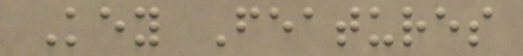Key Features
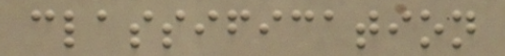classification
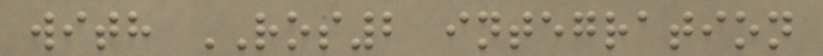with ROS2 integration
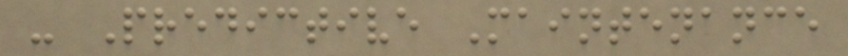- Predictive Maintenance
